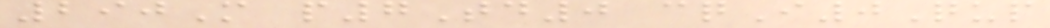290M p7Td0 cqI0Qup
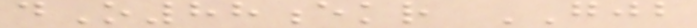dO88ekr GJB
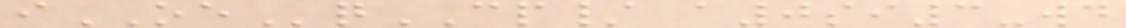iOEqCP/ a0si3-wd
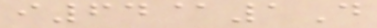i64@1D
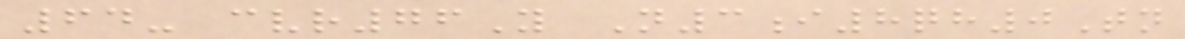64- cvr76Y N3i8qh0Tn
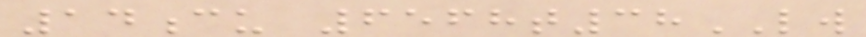14cu 6568t38LW
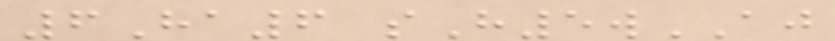6Ha6 sH5wAJ
